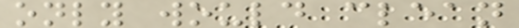only would clean
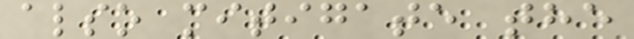also mitigate the
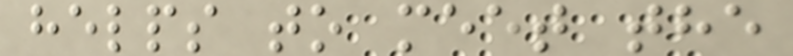helps to meet the
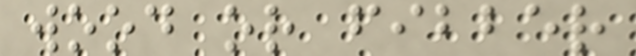wood or fibber
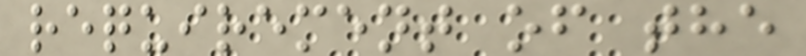requirement of the
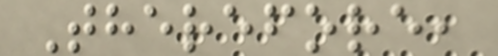Therefore,
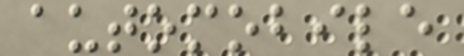automobile
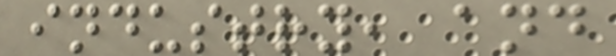industry, and
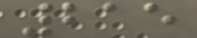215
